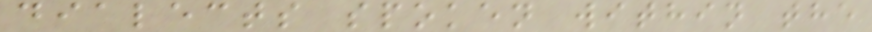dialects spoken within the
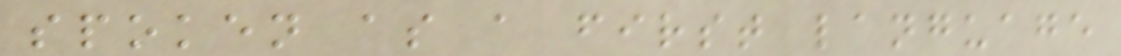spoken as a first language
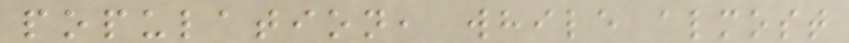population, while almost
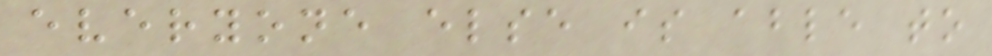everyone else is able to
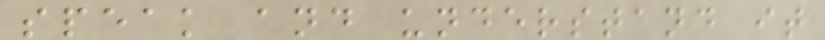speak and understand it
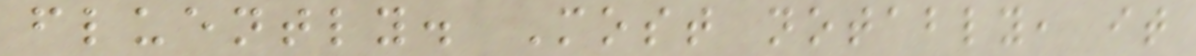fluently. Most notably, it
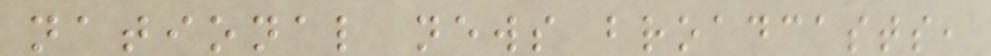national news broadcasts,
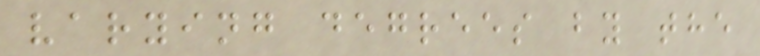varying degrees by the
